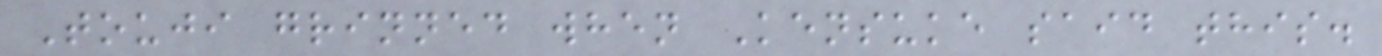Touji grinned when Kensuke said this.
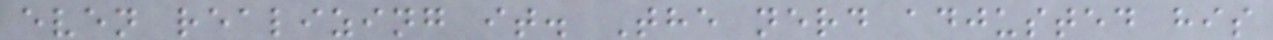even realizing it. The nerd adjusted his
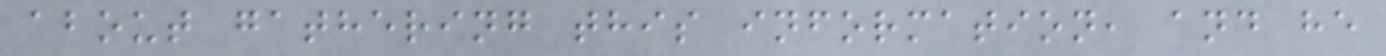about gathering this information, and he
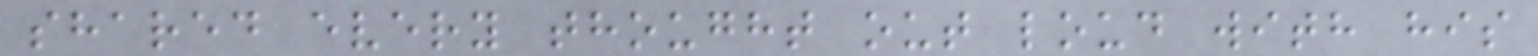shared every thought out loud with his
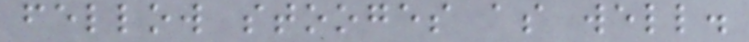fellow stooges as well.
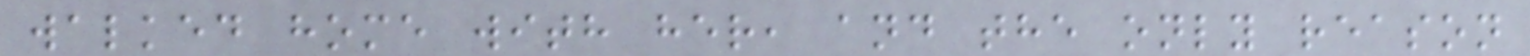walked home with her, and the only reason
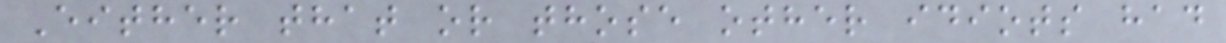Either that or those other idiots had
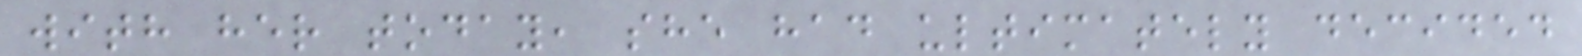with her today, she had ultimately decided
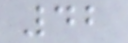42
